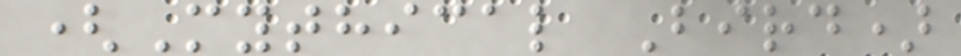(Mythical Bird)
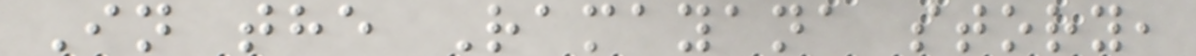In the Ramayana story,
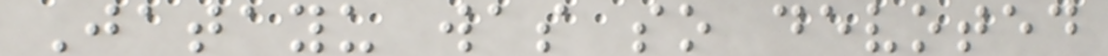Jatayu was so devoted
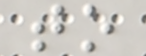to
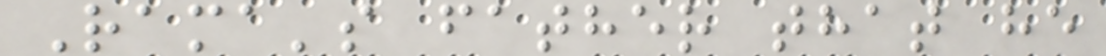Rama's father that he
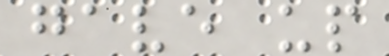gave up
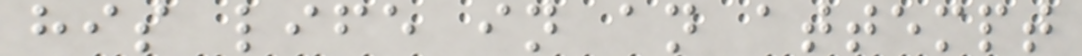his life in an attempt
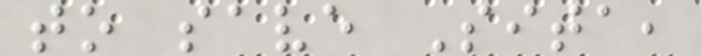to save Sita,
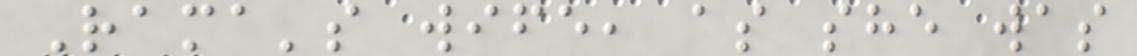Rama's wife, as she was
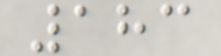183
